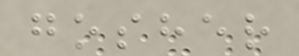gosher
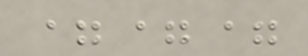===
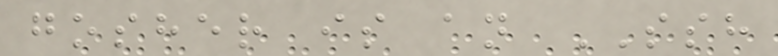gosher is an SSH
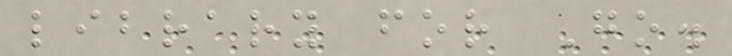library for Go.
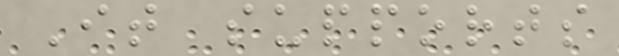It supports
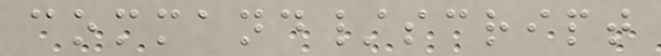command/script
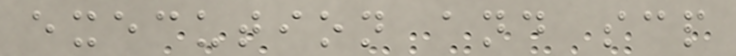execution and scp
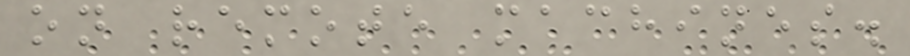on remote machines.
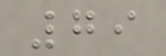79
